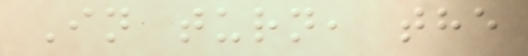In turn, the
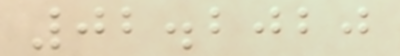02.2020
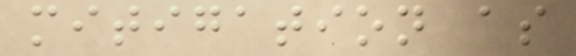mitigation as
